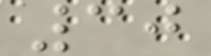30
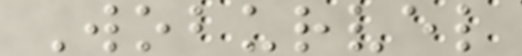Woburvel
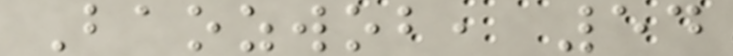Baozwob, 54
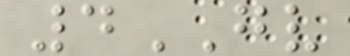4GV
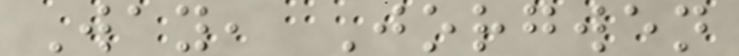Way, Jorgwen
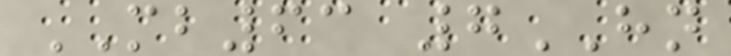MB63 7HN
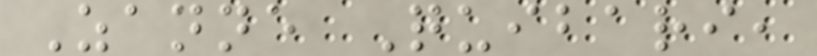Zanne Quibari,
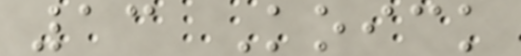13 Koick
